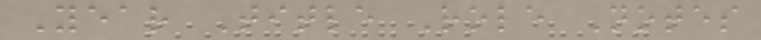Year Title Role Notes
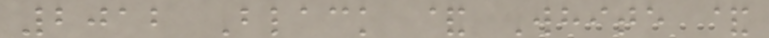2012 Black & White &
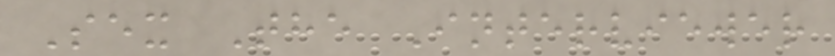Sex The Interviewer
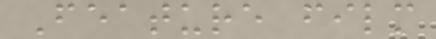Feature film
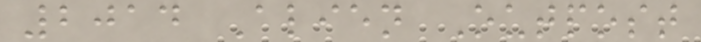2014 Alien Outpost
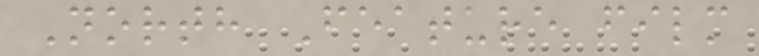North Feature film
